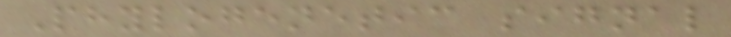Phylogenetic signal
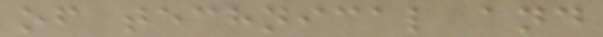of technical and
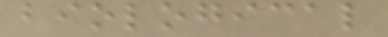biological
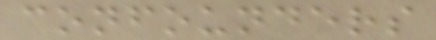confounders
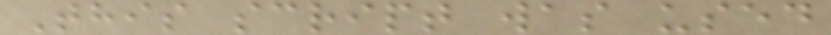This script was used
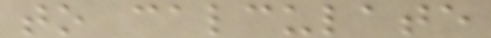to calculate
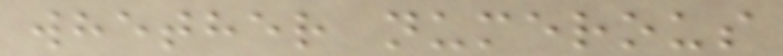whether numerous
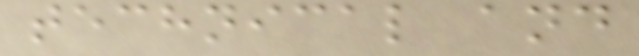technical and
